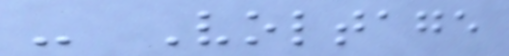- Voltage
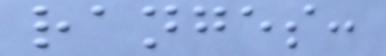ranges:
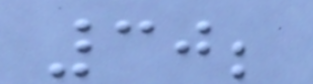30;
